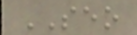SEO
